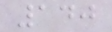140
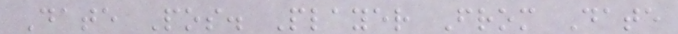Date Pos. Player From Date
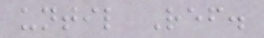until Ref.
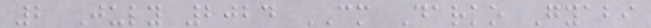2 July 2024 CM Darko Gyabi
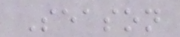Season
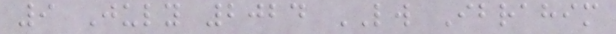9 July 2024 LW Ibrahim
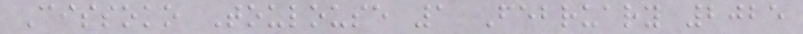Cissoko Toulouse 1 February 2025
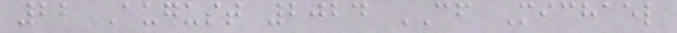22 August 2024 CF Michael
